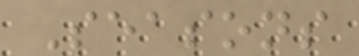Seasons
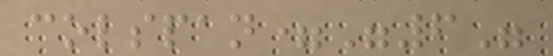colspan="6"
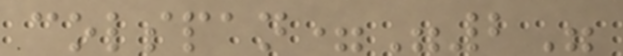colspan="2"
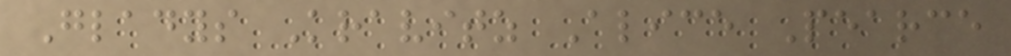Gladys Kravitz Alice Pearce
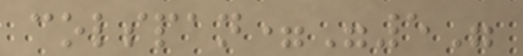colspan="5"
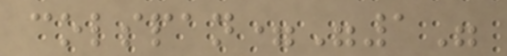colspan="1"
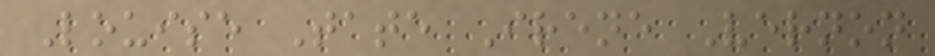Louise Tate Irene Vernon
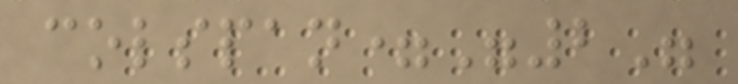colspan="2"
